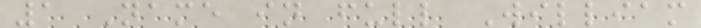1 Name in full William
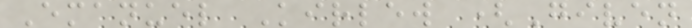Emanuel Kirlew (Given
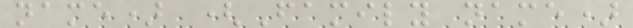name) (Family name)
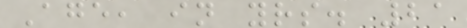Age, in yrs. 21
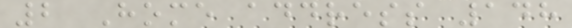2 Home address 148
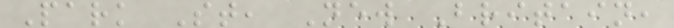Park St, New Britain,
